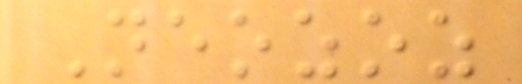Neozoz
